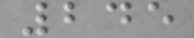245
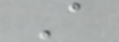A
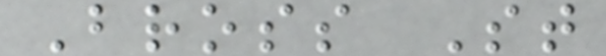Bross St
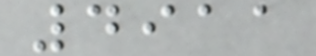4911
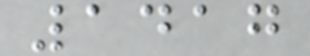1417
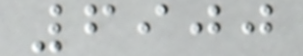6900
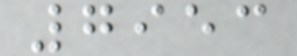7953
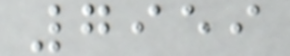7959
